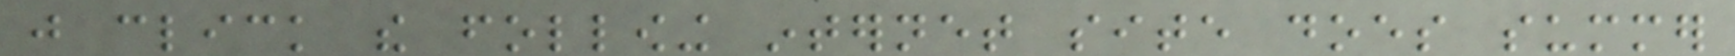just click the following internet site does summer
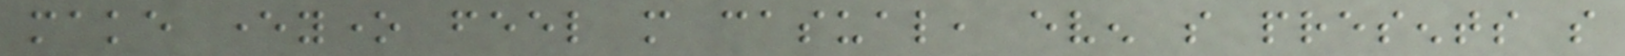make everyone feel more casual, even so presents so
